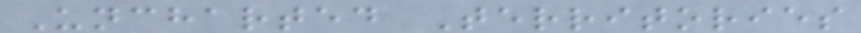Uncharted Territories
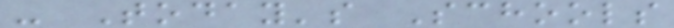- Today's Schools
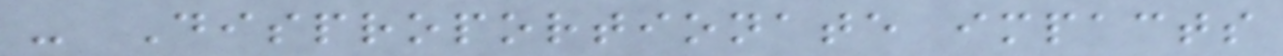- Disproportionate impacts
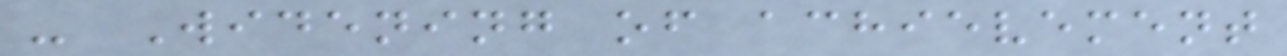- Widening of achievement
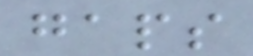gaps
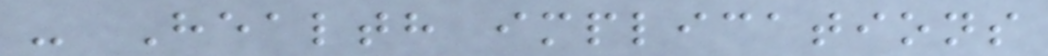- Health implications
